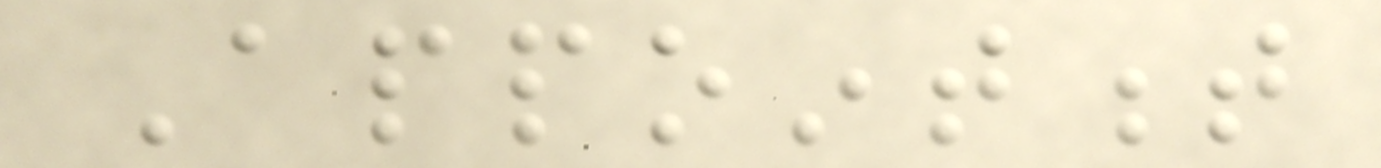Appointment
